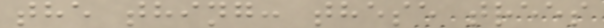the thing: these trees
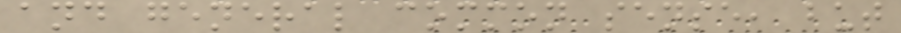and general common sense, but
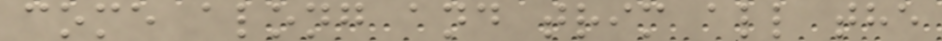come along and trim all the
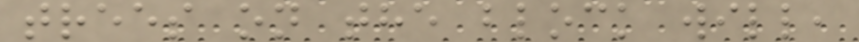trees on the block will,
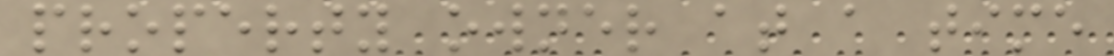property owner at a time
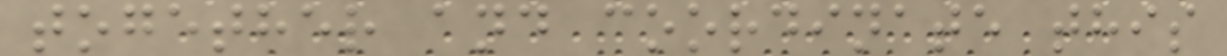together and coordinate this
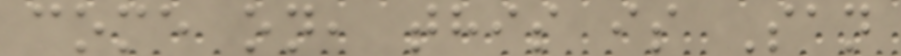come on, this is San
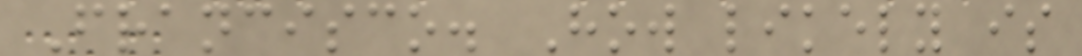Francisco. How likely is
